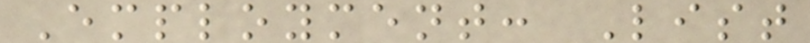Employment: List
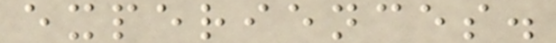experiences.
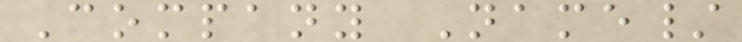Company Name/
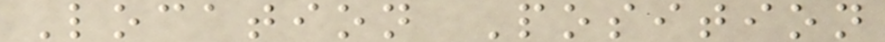Location Position
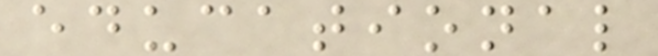educational
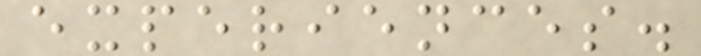experiences.
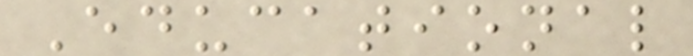Educational
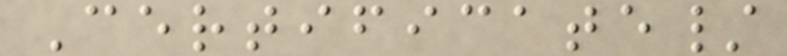Certificate/
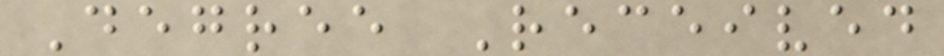Degree Received
